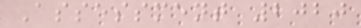Assessment 2020
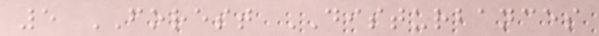5 FOREST DISTURBANCES
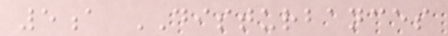5a DISTURBANCES
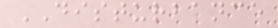DISTURBANCE
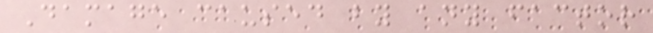Damage caused by any factor
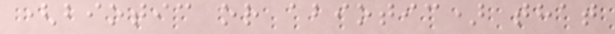(biotic or abiotic) that
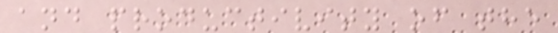and productivity of the
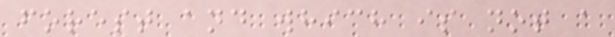forest and which is not a
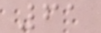61
